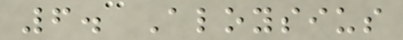6. Aloysius
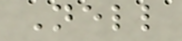Nell
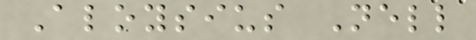Aloysius Nell
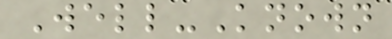Well-Known
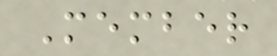Member
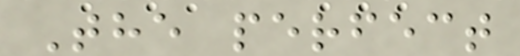The perfect
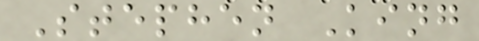Stephen King
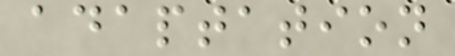adaptation
